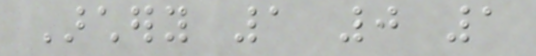Archery 1 0 1
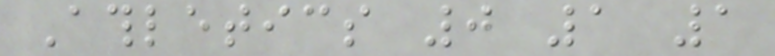Athletics 0 1 1
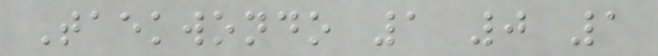Taekwondo 1 0 1
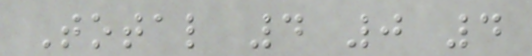Total 4 0 4
